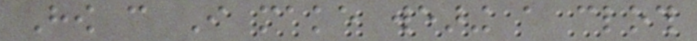How can I make wearing a cloth
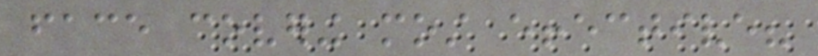face covering most effective?
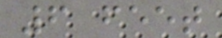6 feet
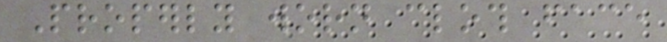Properly worn cloth face
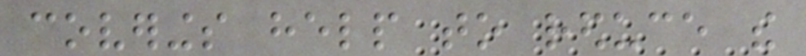coverings help to reduce the
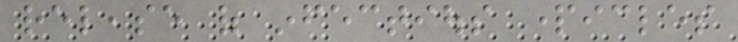release of infectious particles
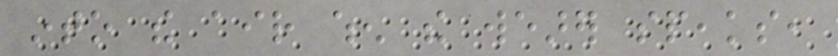into the air when the wearer speaks,
